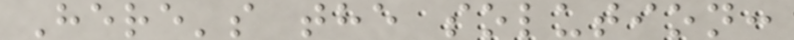Here's the solution:
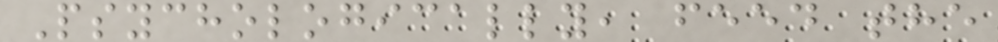Psychologically, feed the
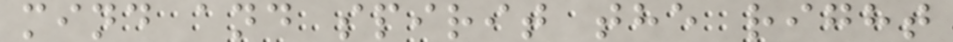mind and spirit the right
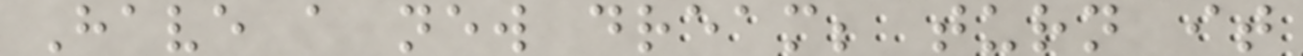Have a new dream; turn it
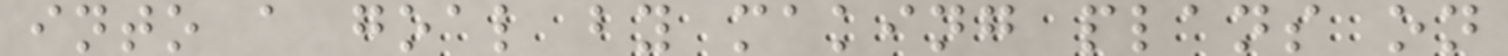into a goal by making plans on
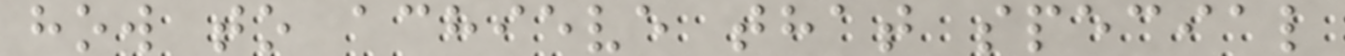how to achieve that special
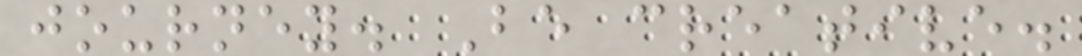journey. Be creative.
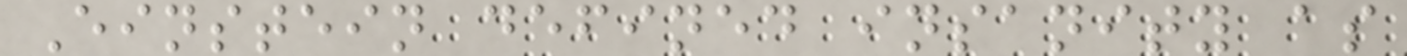Einstein defined insanity as
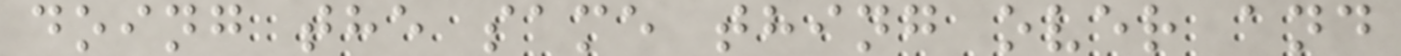doing the same thing over and
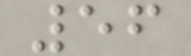56
